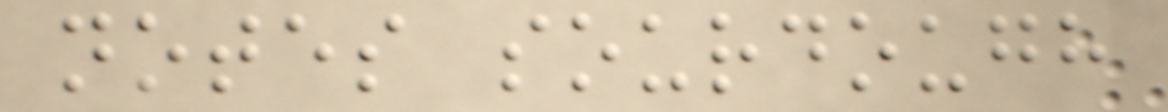notes sourdough
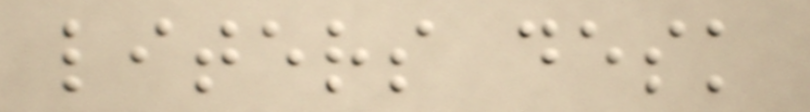liters desk
